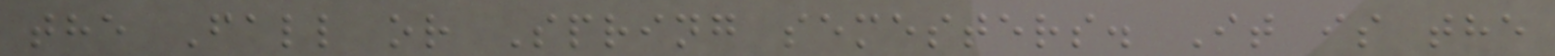the Fall or Spring semesters. It is the
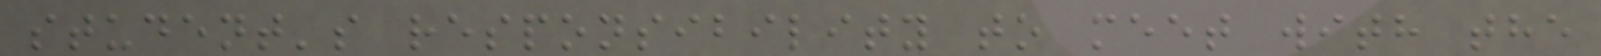student's responsibility to meet with the
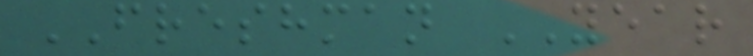FRESHMAN YEAR
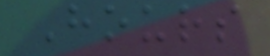Hours
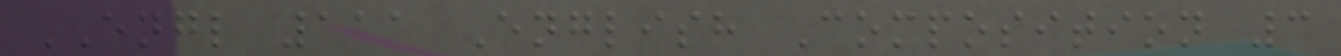ENGL 111 English Composition 3
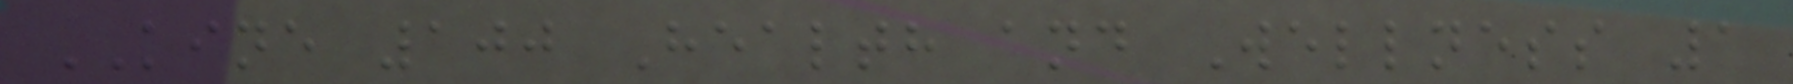KINE 100 Health and Wellness 1
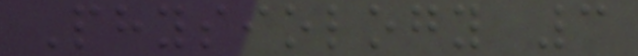Physiology 3
